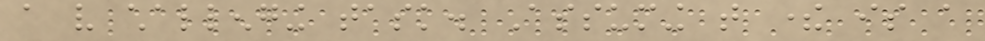a very challenging task. Assuming that there is a
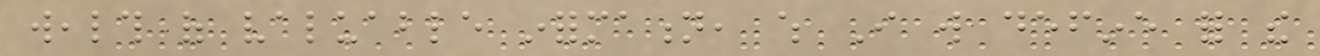wealth of valuable information, which I will define for the
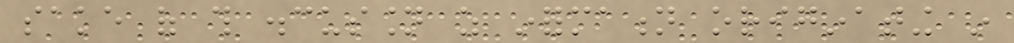sake of this discussion as information originating in
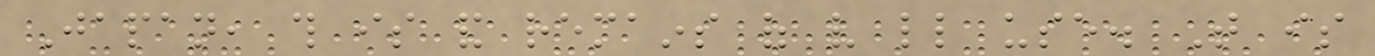Japan, this is and remains of very little use. That is
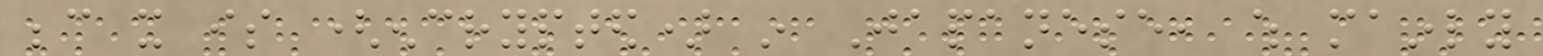because it is (encrypted) in Japanese, which mainly
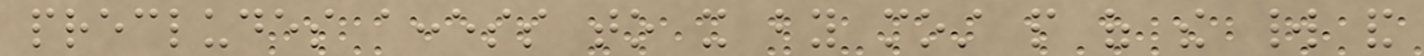precludes access to it by most people of the world and
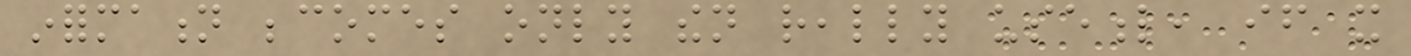information becomes only then really useful, if it
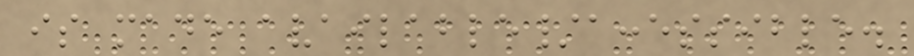is made available/accessible.
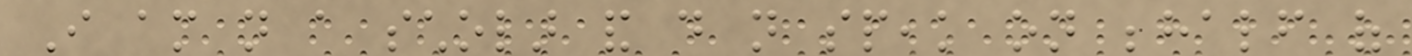I am not a scholar and do not speak on behalf of
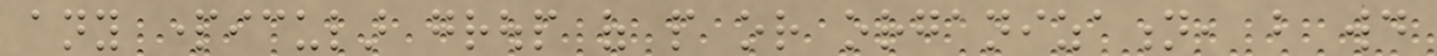any particular group of people or organization, but would
